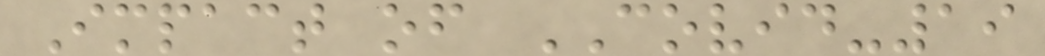Impact of COVID-19
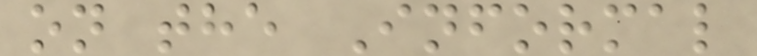on the Informal
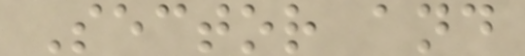Sector and
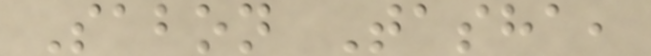Sabon Tasha,
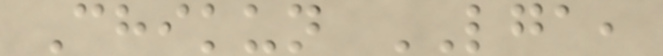Chikun LGA,
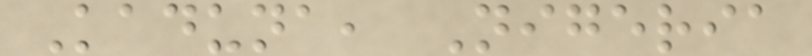Kaduna, Nigeria
